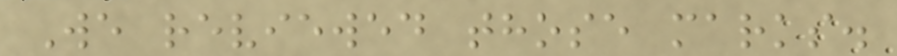We reviewed those marks.
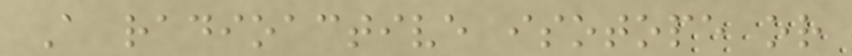A radioactive isotope or
